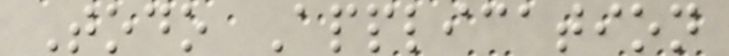Todo Application
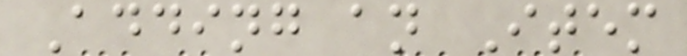Adding an Item
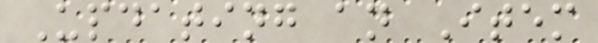Updating an Item
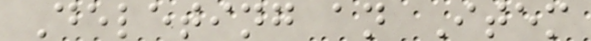Deleting an Item
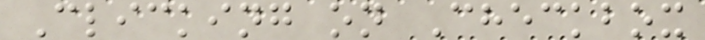Clicking on Checkbox
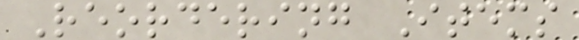Reordering Items
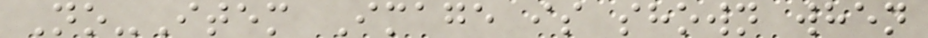No-Item Image is shown when
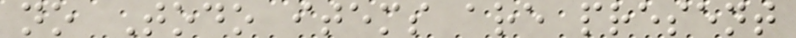no Todo items are present
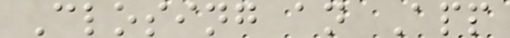Closing an App
